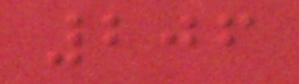206
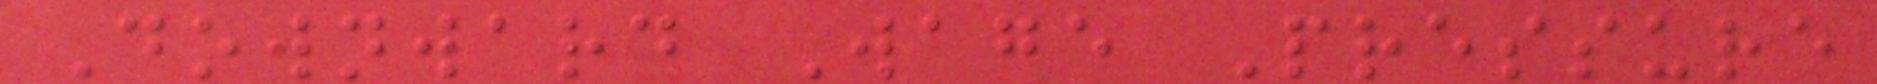Downward Wage Pressure
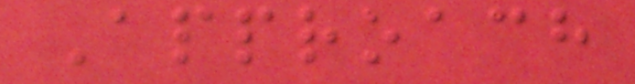Approach
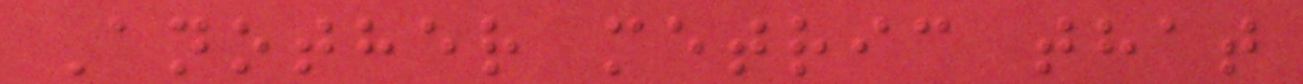Another metric that
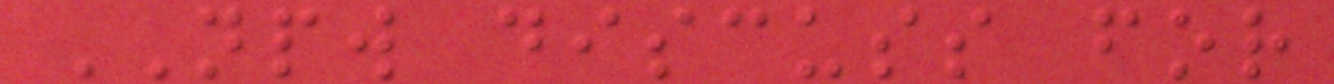NPW discuss for
